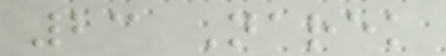23 Narek
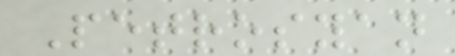Petrosyan
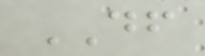DF
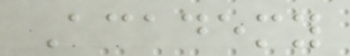Academy
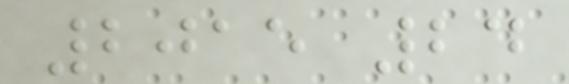2015 24
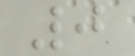0
